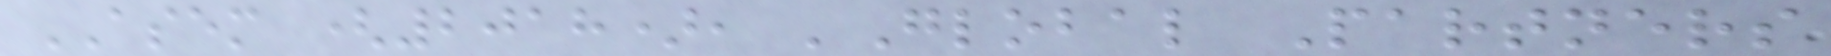ASEM (2018), 'Global Partners
